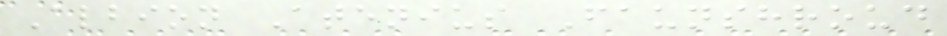Albion Atenius Faunshroud
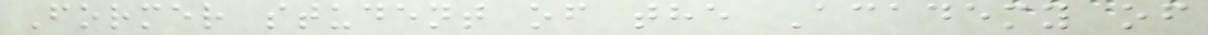Former student of the Academy of
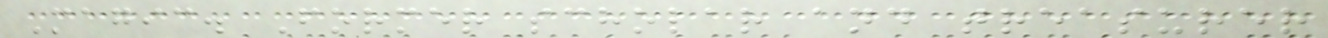Magic. Former scholar and treasurer
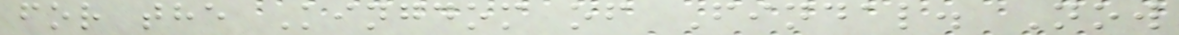for the Kingdom of Findal. Now
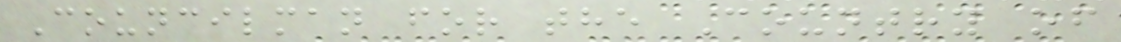Councilman for the Country of
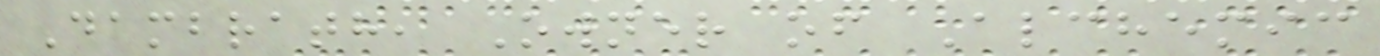Dambrath, Owner of Alchemic
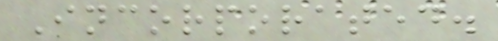Incorporated.
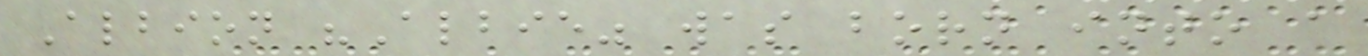Albion "Albie" was born into a
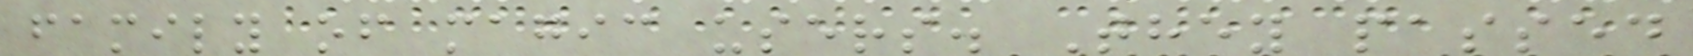family of magic users. They passed
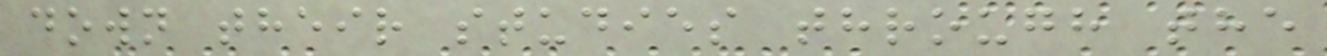down their studies through the
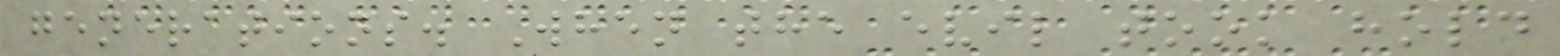generations. When the evil took hold
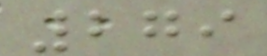279
